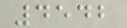4542
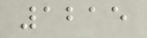1215
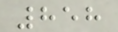858
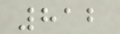812
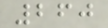260
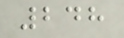248
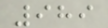989
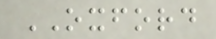OXFORD
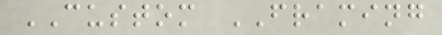CUSTOM FRAMING
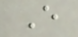E
